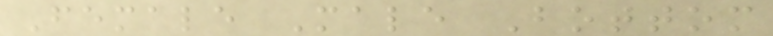Female Male Bottom
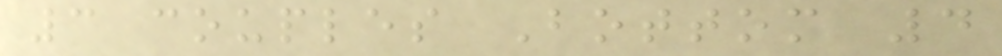3 couples Bottom 4
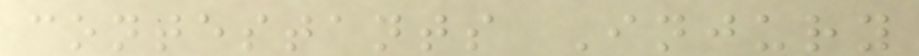contestants Injury
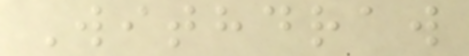Withdraw
